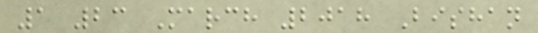1 23 March 2018 Bishan
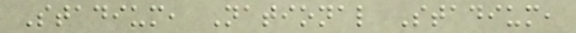Stadium, National Stadium,
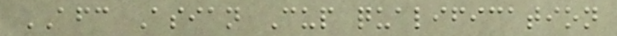AFC Asian Cup qualification
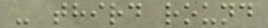- third round
